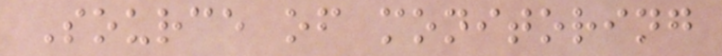Source of monitoring
